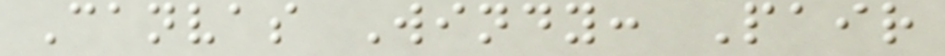Canvas Windy: Pair
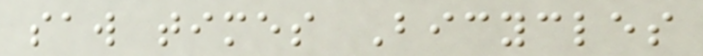saw times Bicycles
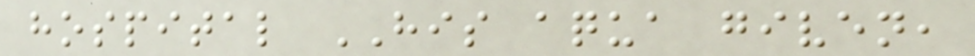hospital HIS aqua given,
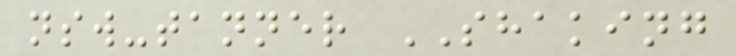nsw-tanner SHAKING
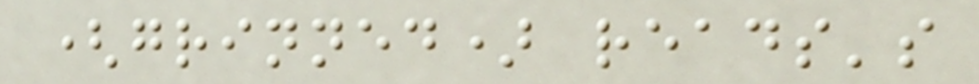(grinned) reads's
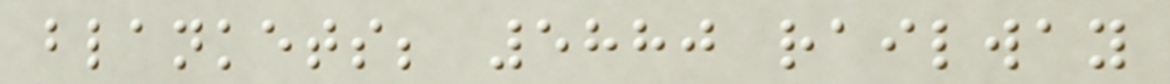blankets; 5880 railway
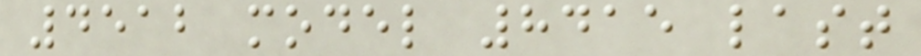4512 model 8415 last
